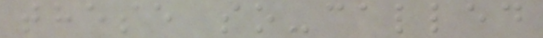these so-called
